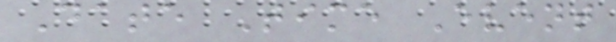Date Time Event
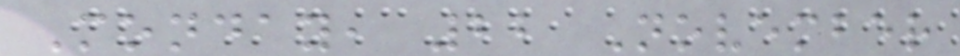Monday, 22 November
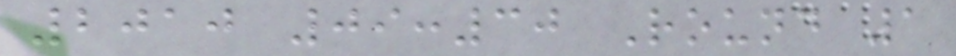2010 09:30 Round 1
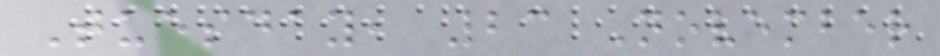Tuesday, 23 November
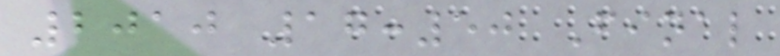2010 17:50 Final
